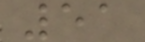51
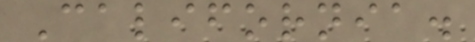California.
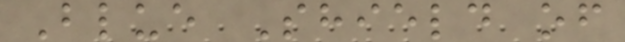Blue Shield of
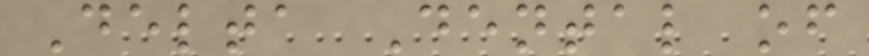Delta Dental of
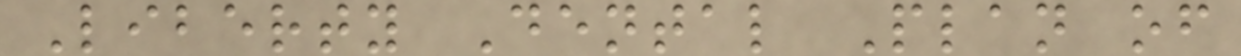Liberty Dental Plan of
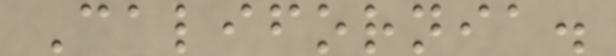California.
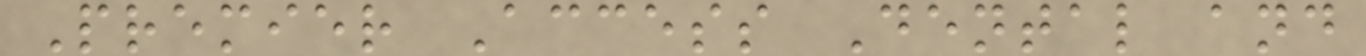Premier Access Dental and
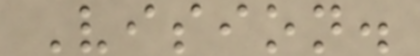Vision.
